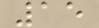15
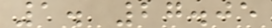1. 27.05
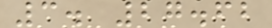3. 27.62
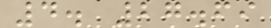4. 27.69
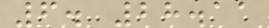6. 28.11
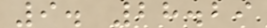9. 28.29
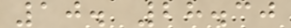10. 28.30
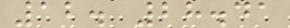12. 28.41
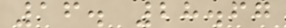16. 28.67
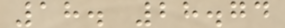18. 28.74
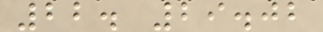22. 29.02
